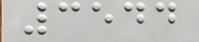3544
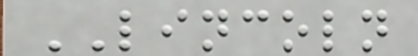LINCOLN
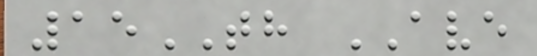15TH AVE
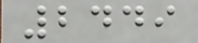2449
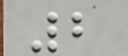2
